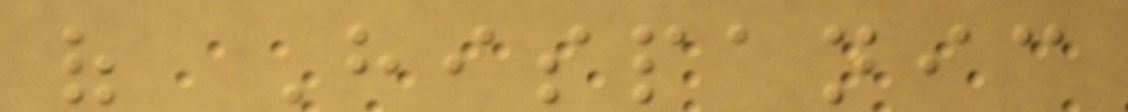of Hispanic
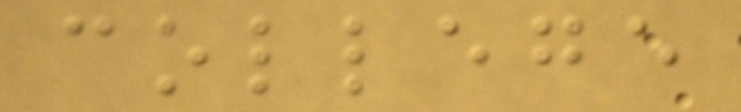college
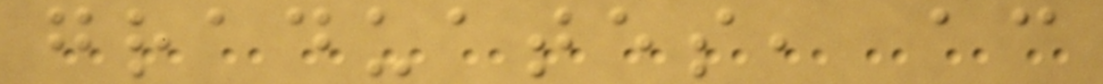graduates, according
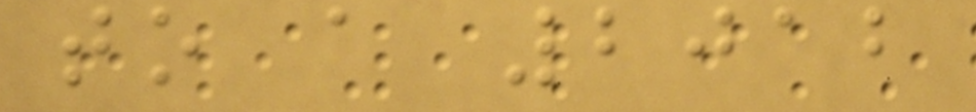to a 2012
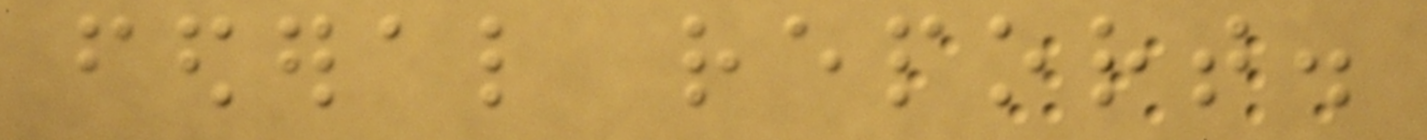federal report.
